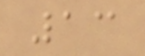13
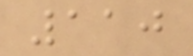110
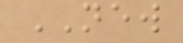NEW
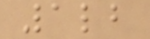1lb
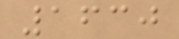1630
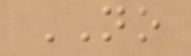NO
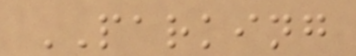PARKING
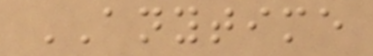ANYTIME
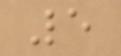5
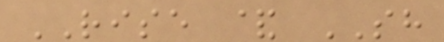RISE & SH
